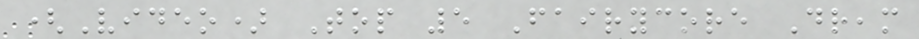(Video) Top 5 Fairycore Dream
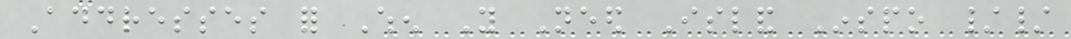Addresses for When You Need Island Inspo //
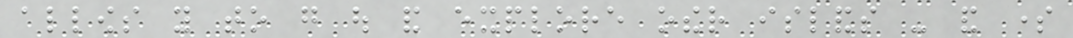allows you to go out and explore other islands - and some
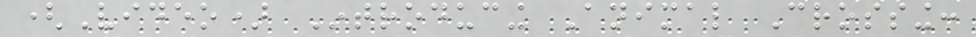(Video) Introducing Animal Crossing:
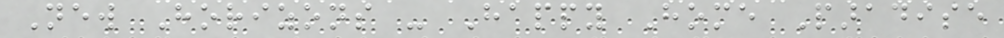New Horizons - Happy Home Paradise
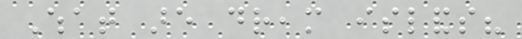What are dream islands?
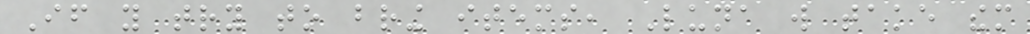If you try to bring items, Luna will take them
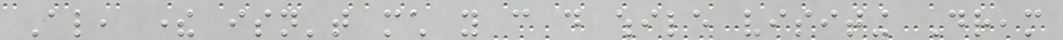Also, there isn't much you can do while visiting Dream
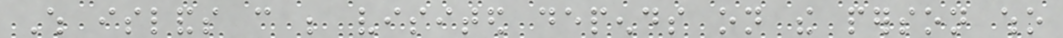Which islands can be visited depends on the person who
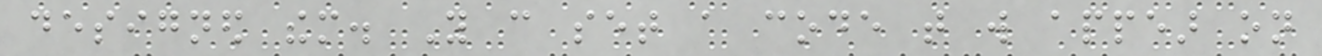designed them. You can set a code that will appear on
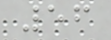56
